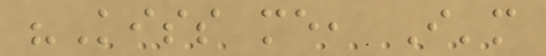"Kiss me, I'm
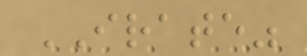IRATE"
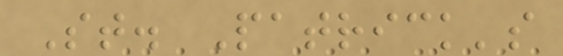St. Patrick's
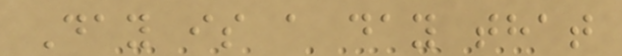Day is a day that
